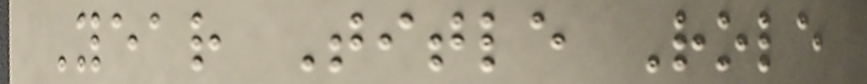Year Title Role
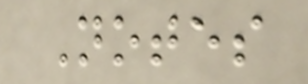Notes
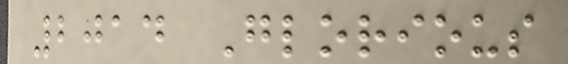2014 Glorious
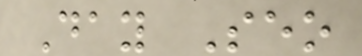Day Seo
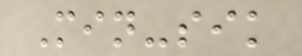Min-sik
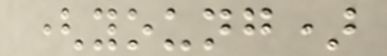(young)
